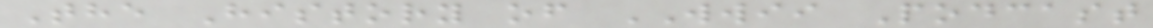The History of WWII Podcast
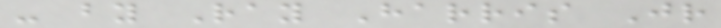- by Ray Harris Jr
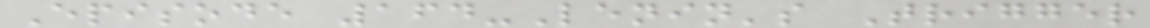Episode 164-Lenin's Trigger
